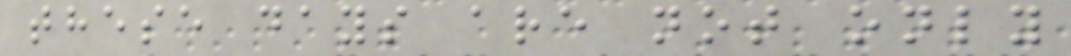these days are not only
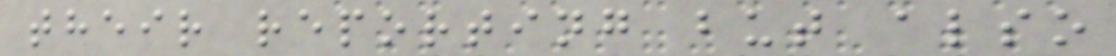their reporting but also
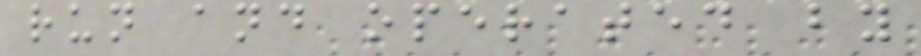run and operated by
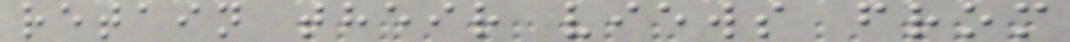retain their views from
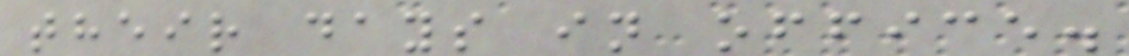their days in office.
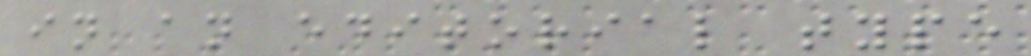in an editorial type
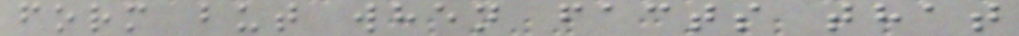form but when facts that
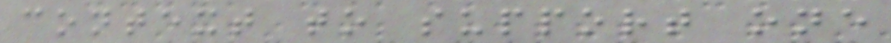context to support one
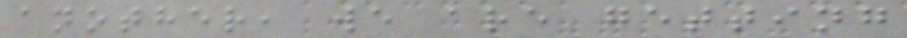another, we are getting
